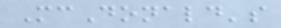McDonald's
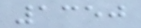1350
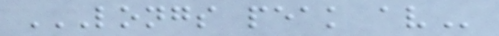LONGS PEAK AV
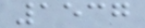1537
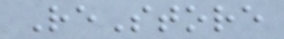ReStore
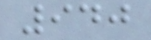940
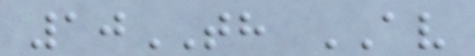10TH AV
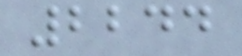2244
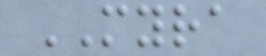MYRA
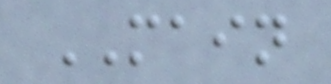MAIN
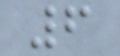6
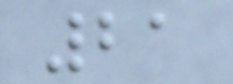21
